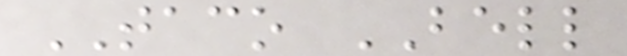TACO BELL
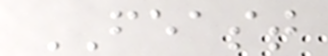FEAST
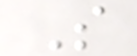S
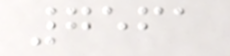7561
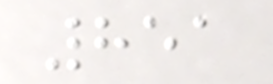851
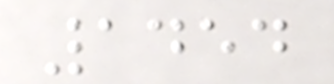1454
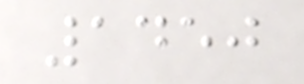1450
